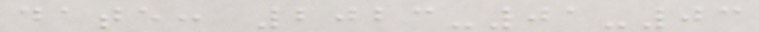date: 2023-01-03
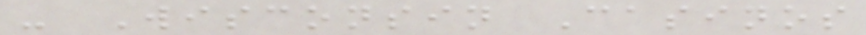- Wisconsin Casinos
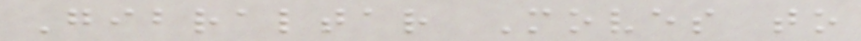Gibraltar Moves to
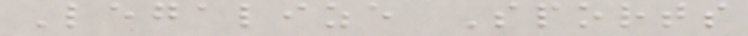Legalize Sports
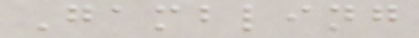Gambling
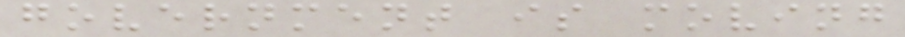government is moving
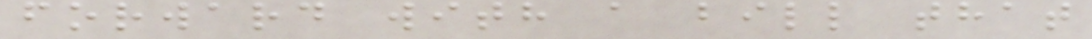forward with a bill that
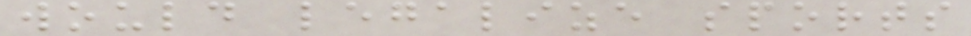would legalize sports
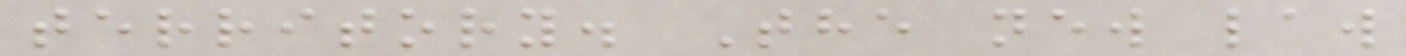territory. The new law
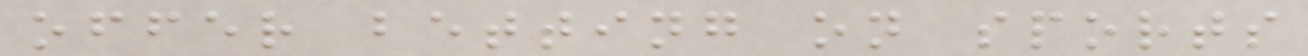offer betting on sports
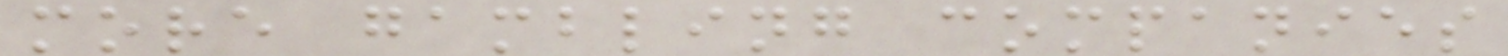more gambling companies
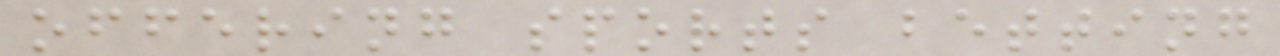offering sports betting
